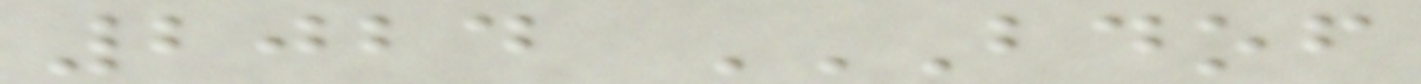2024 BDOF
